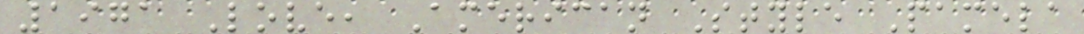1971 Love, American Style Pamela
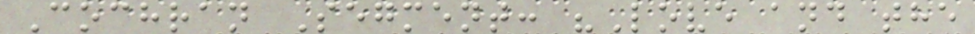Cochran Segment: "Love and the
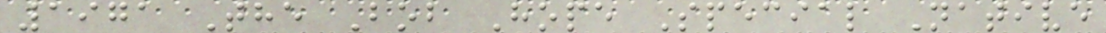1971 The Bob Hope Special Native
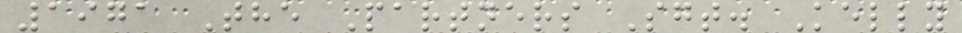1971 The Partners Sgt. Kelly
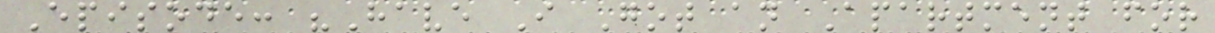Episode: "Have I Got an Apartment for
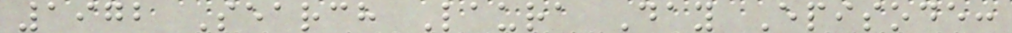1972 Search Laura Day Episode:
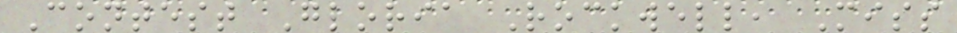Contest Gloria Rockwell, Miss
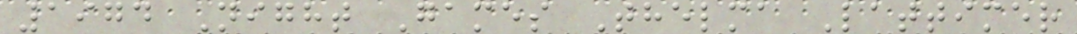1974 Night Games Thelma Lattimer
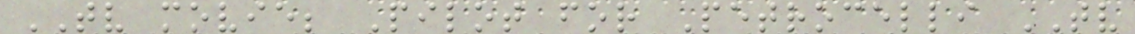TV movie; Pilot for Petrocelli TV
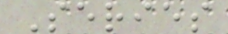Series
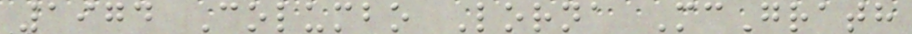1974 Columbo Lorna McGrath
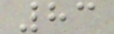83
